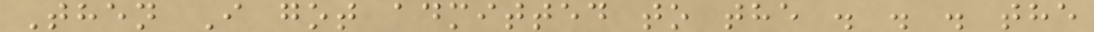Then I got admitted to the . . . the
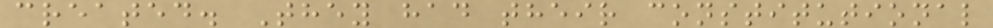created. They had their constitutional
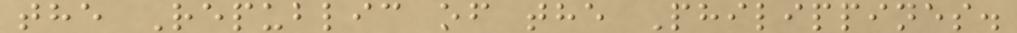the Republic of the Philippines.
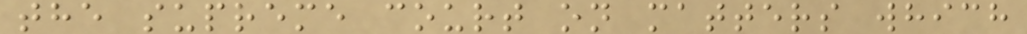the supreme court on matters which
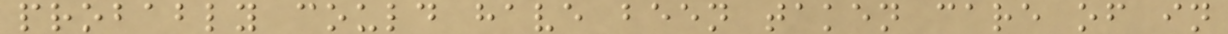probably could have been taken care of in
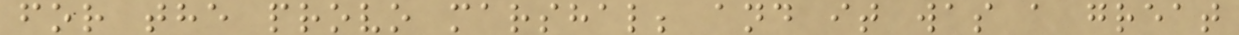for the provo marshal; and it was a great
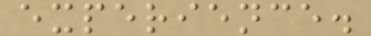experience.
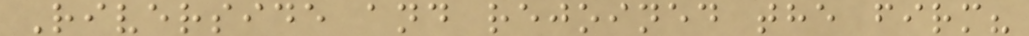Riverside and rejoined the firm?
